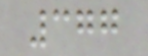377
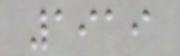1919
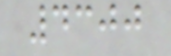4300
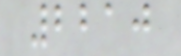2210
